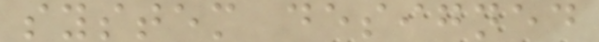system designed
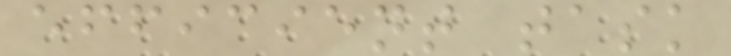efficient task
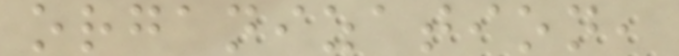organization,
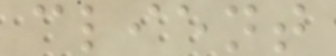client
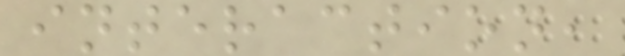interaction,
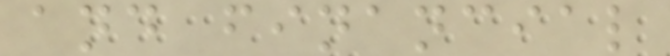and financial
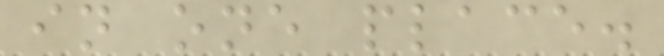in one place.
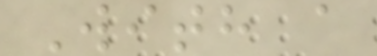With a
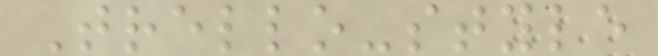Trello-style
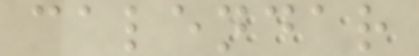calendar
